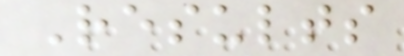Results
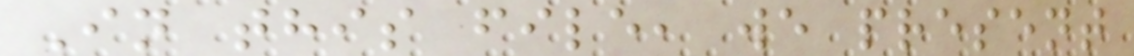In this file, we present
